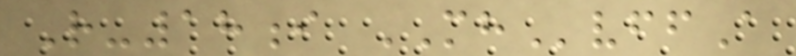R-18i MHvffA
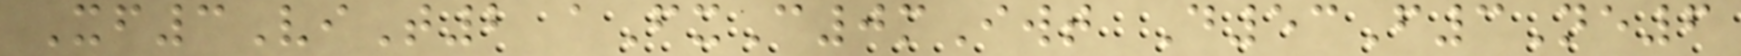Xf3ViT2 aFxC0mIwt D53F3Ne6
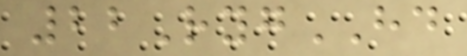22RygHD
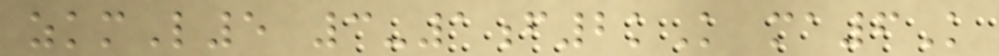zkmL5 3-1f2kK ma6K
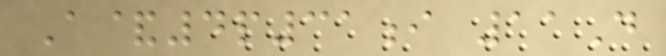A&4p31i 11D
